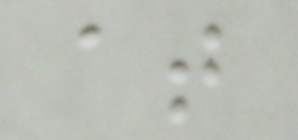at
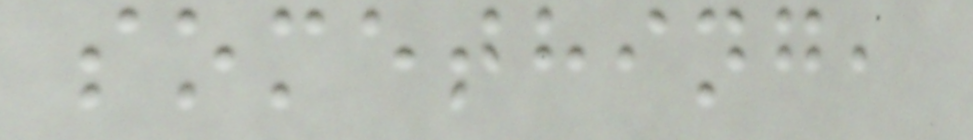something,
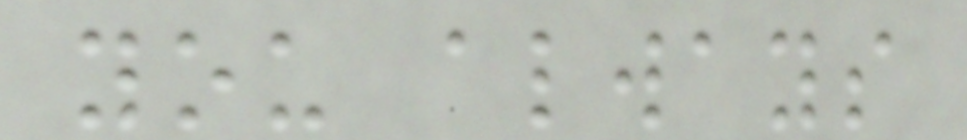you always
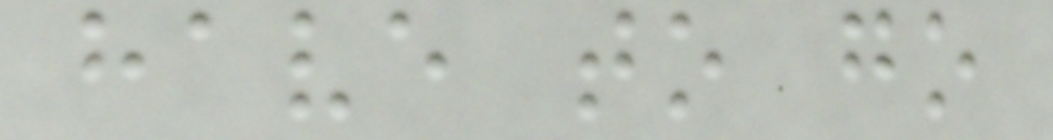have to go
